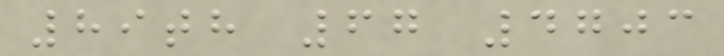89th 67 4703
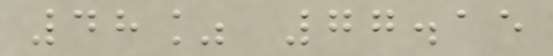48% 77.15
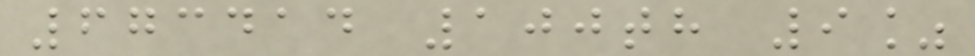673414 100th 9%
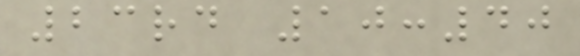23rd 10:40
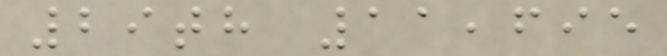29th 11,695
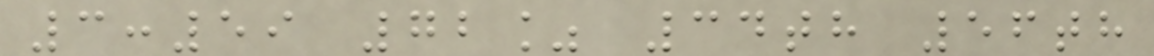3:59 72% 34th 56th
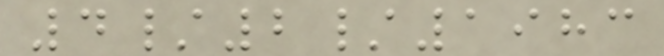4/2/1983
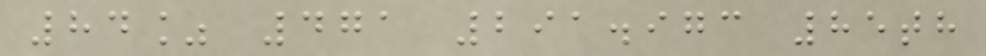84% 471 291.973 85th
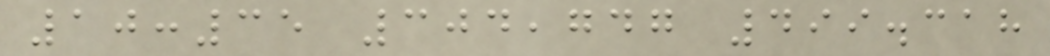10:35 304,747 499.318
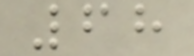68
